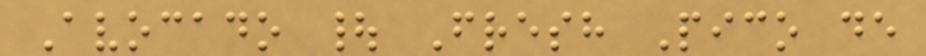Avocado | Fresh Pico de
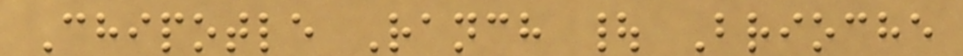Chipotle Ranch | Brioche
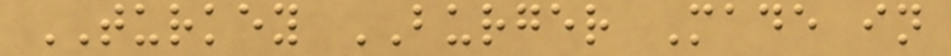TURKEY BURGER Made in
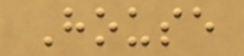House
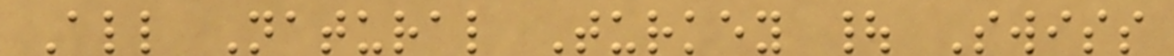All Natural Turkey | Swiss
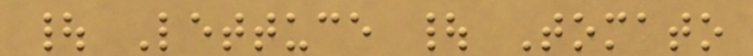| Lettuce | Tomato
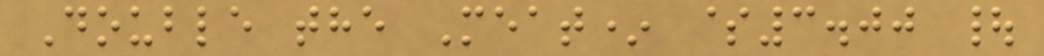Double the Meat* $3.00 |
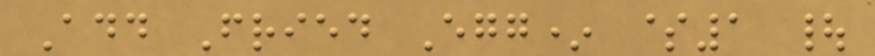Add Fried Egg* $1 |
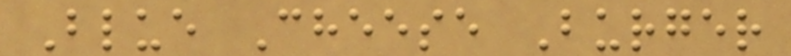Blue Cheese Burger
